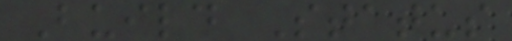Build Status
